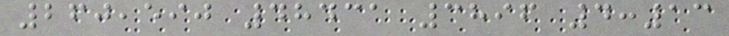260,590 48431 3896 4:13
